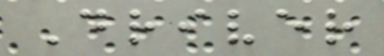Driver
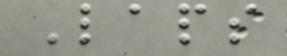Laps
